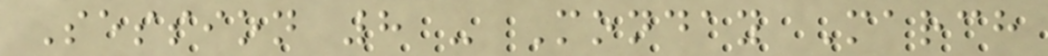Session 8 - Monday March
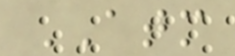ATM
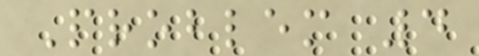Problem 4
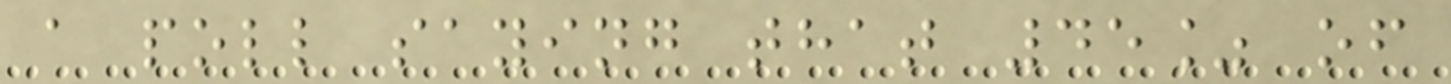a poll saying that 45% of
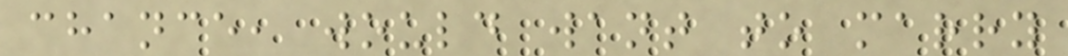chance, would want to marry
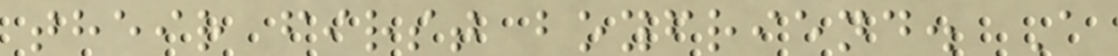their first boyfriend. A
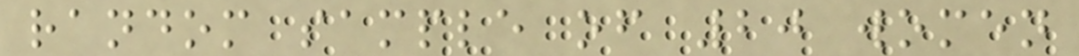random sample of 20 women
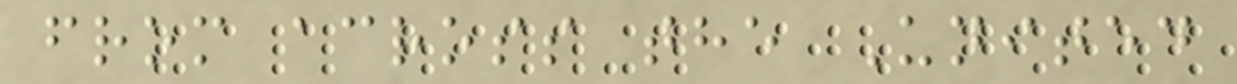from across the United
